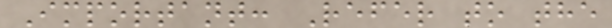Important: Refer to the
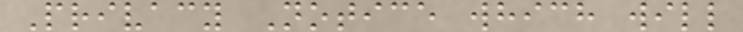Privacy Notice which will
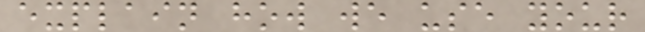explain how we use your
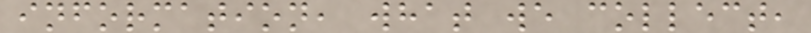information, what we collect,
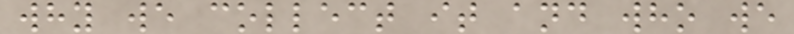why we collect it and who we
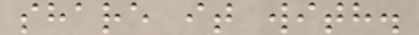share it with.
